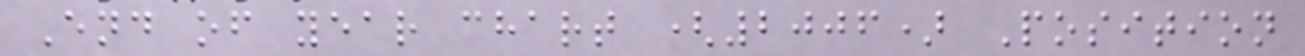End of year chart (2006) Position
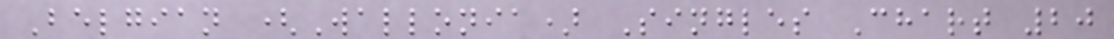Belgian (Wallonia) Singles Chart 20
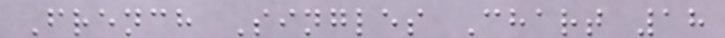French Singles Chart 18
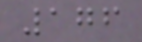176
